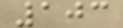103
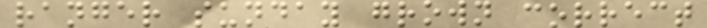ranger sunday grown correct
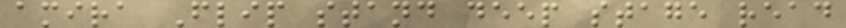amira Flip stand deep stage read
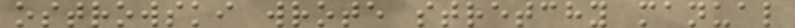ostrowski wrote stretchy manual
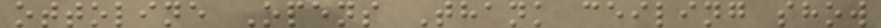ottoline Opens Thank ceiling show
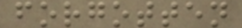forgotten
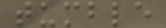tumble
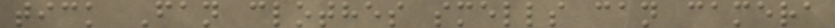tick Fan clothes smells can camera
